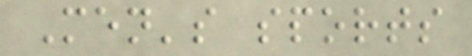Men's sports
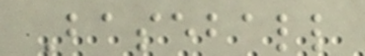Baseball
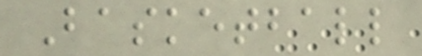Basketball
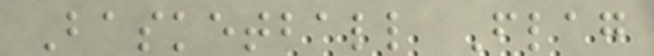Basketball Flag
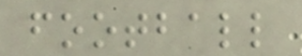football
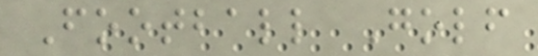Football Golf
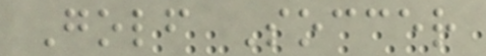Golf Soccer
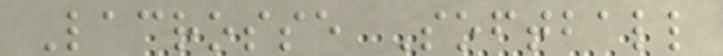Lacrosse Softball
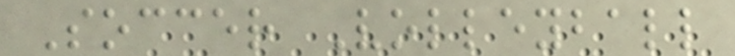Soccer Volleyball
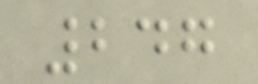247
